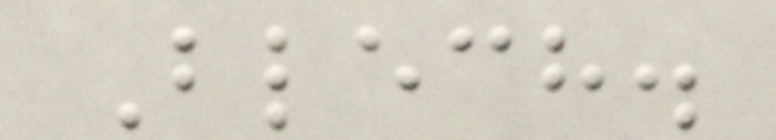Blech.
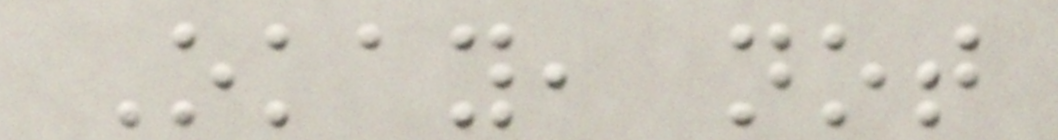Okay, not
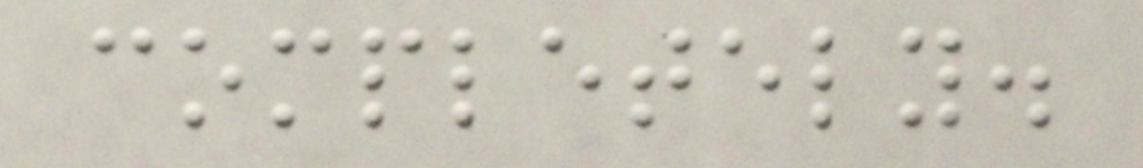completely.
